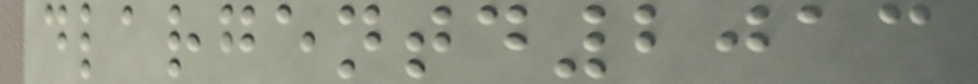dlargentd2013
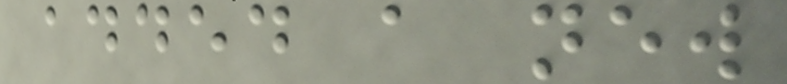added a new
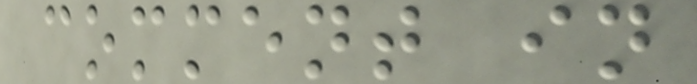comment in
